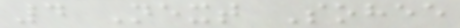4 Next Sohee
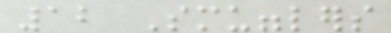12 Smugglers
